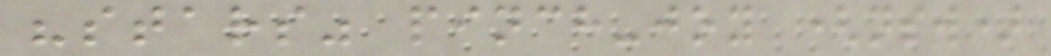"stars" pinch-joy (nsw)
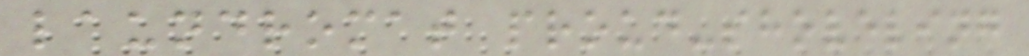laundromat proud-shoveling
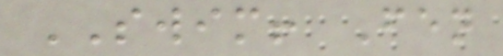SWIM! Fen
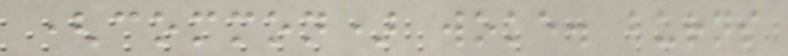(common) woke. burns
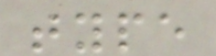type
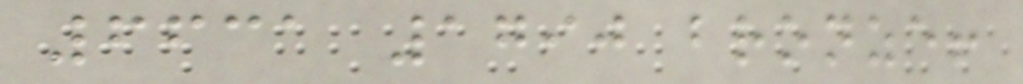6631 1790 bronze!
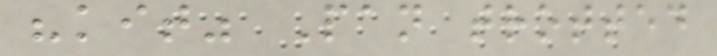"kit" Pan trotted
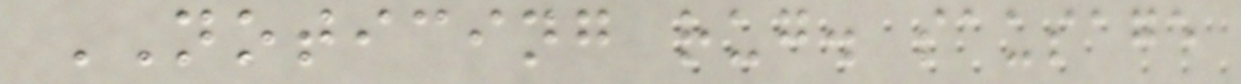NOTICING rug. sausage
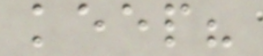keep?
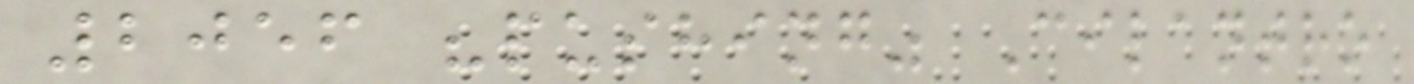2056 "pushing" Cilantro
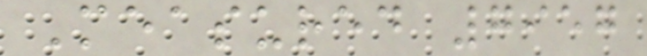Measured 7957
